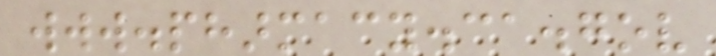www.pharmacy.ca.gov
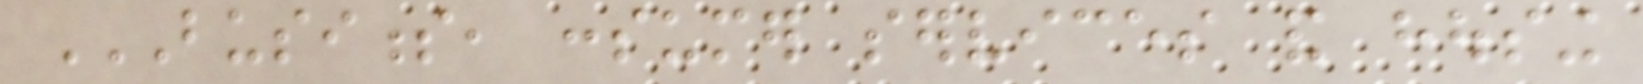BUSINESS, CONSUMER SERVICES AND HOUSING
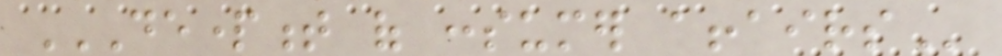DEPARTMENT OF CONSUMER AFFAIRS
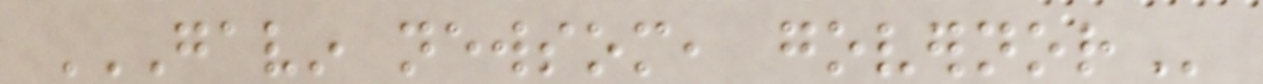GAVIN NEWSOM, GOVERNOR
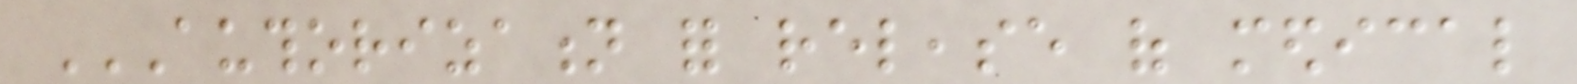AUTHORIZATION FOR RELEASE OF MEDICAL
